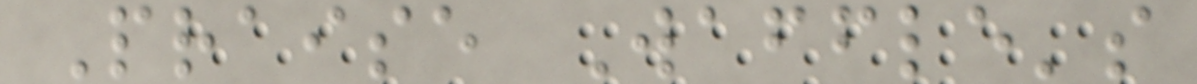Praise Waffle's
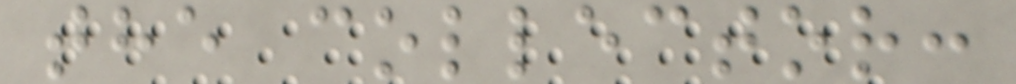the collector:
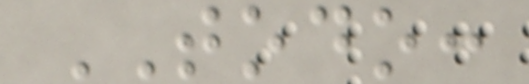TODO:
